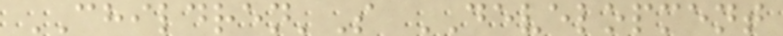CHILDREN'S DEVELOPMENT
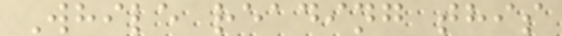While reading this
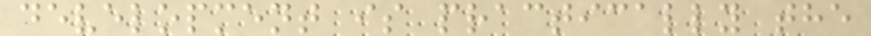development is practically the
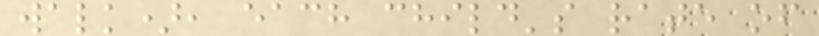walk), each child's rate of
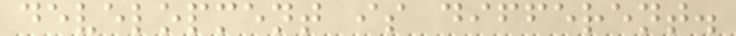development is different.
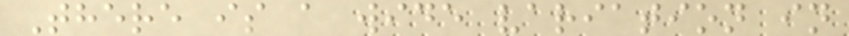There is a wide variation in
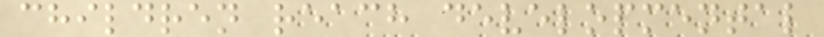children reach developmental
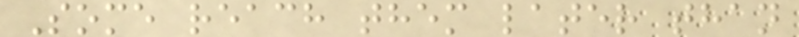Some reach them later than
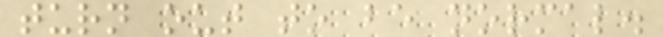turn out to be normal.
